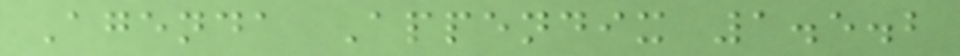Agenda Appendix 1.5.2
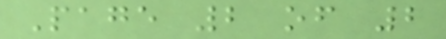Page 2 of 2
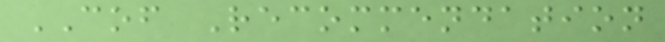COF Recommendation
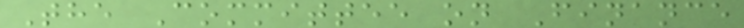The Committee on Finance
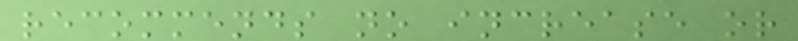recommends no increase or
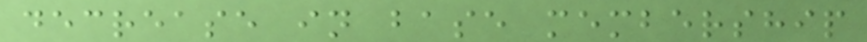decrease in base membership
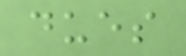dues
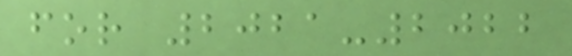for 2021-2022
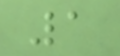1
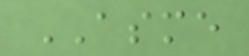ASME
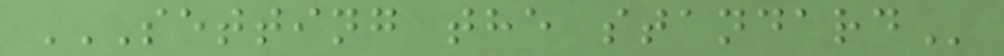SETTING THE STANDARD
